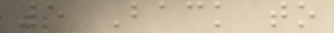5 Back to
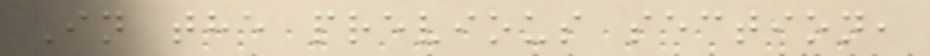In the previous section,
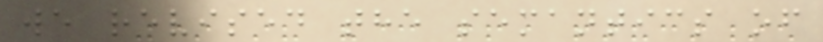we revised the semantics of
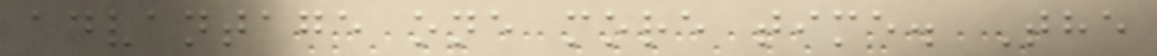advantage one more time. The
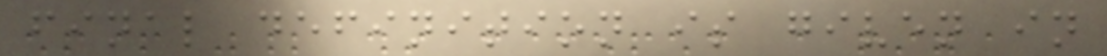final definition is given in
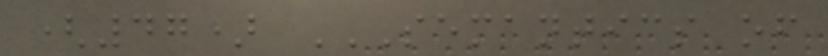(47) SEMANTICS OF
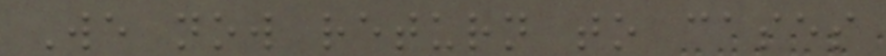We now return to cases
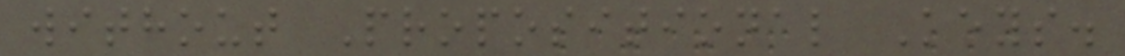without Propositional Keys.
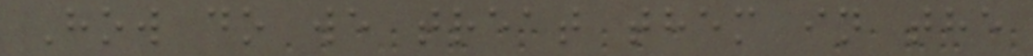How do we treat them in the
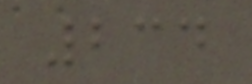234
